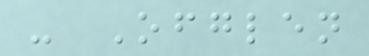- Ofglen
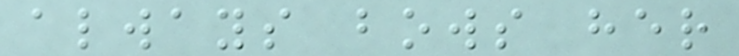always bows her
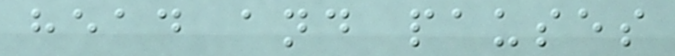head and pauses
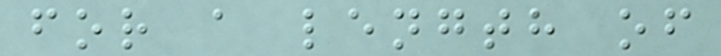for a length of
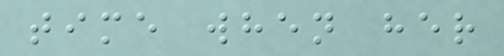time when her
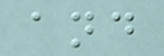and
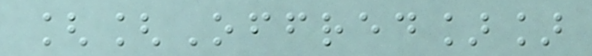[[Offred]]
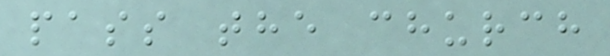pass the church
